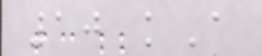10 kA
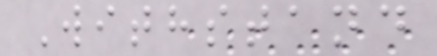Withstand
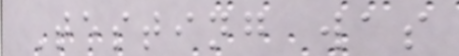Testing was
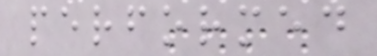performed
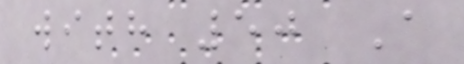with 50 A
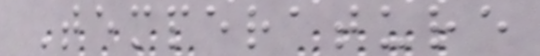Temperature
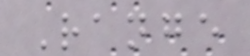Range
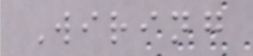Wiring
